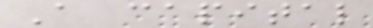A capital
